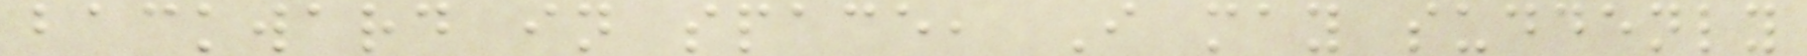backward in space, I may suddenly
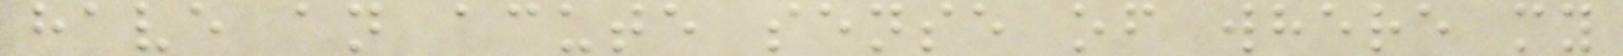have an acute sense of where my
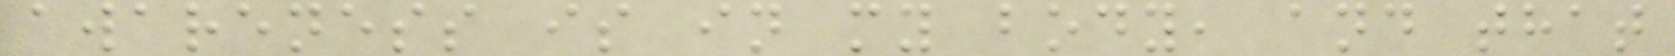awareness is in my body, and that
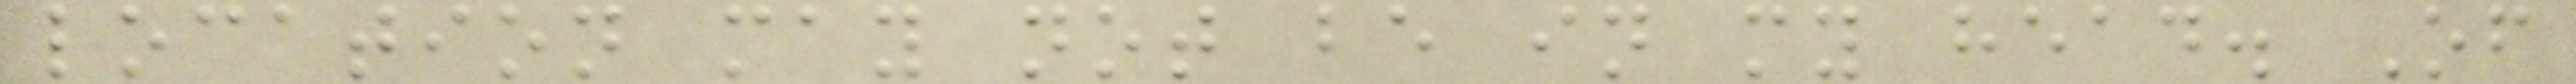location may not be in my head. Of
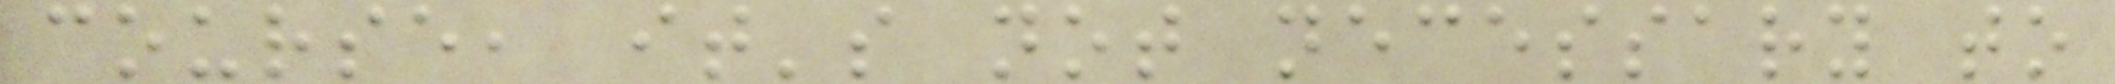course, it's not necessary to
